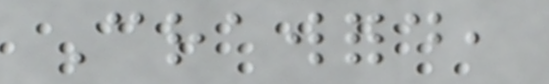Crawford,
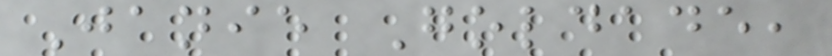Janie Goldade,
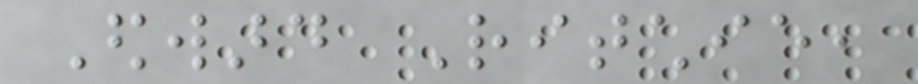Edward Ritchie,
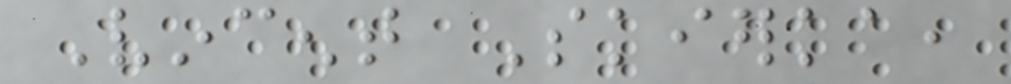Vincent Skierka,
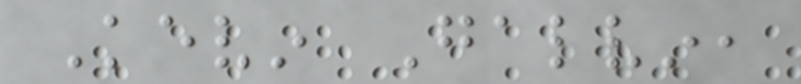Kevin Galvin,
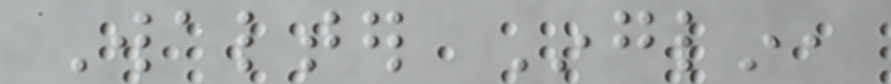Walter Inglin,
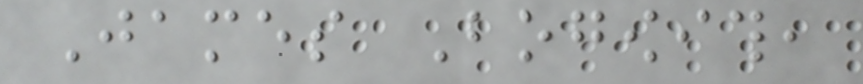James Bogowith,
